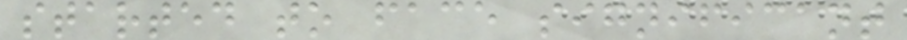started to face significant
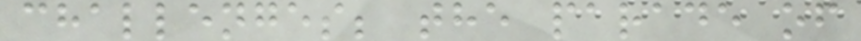challenges; the parade of
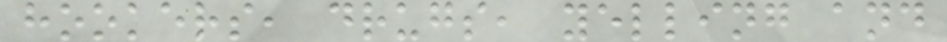hookers, drugs, yelling and
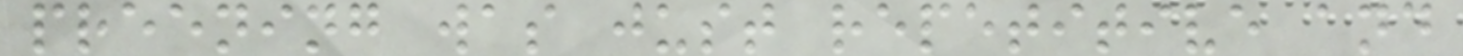preening was just repetitive and
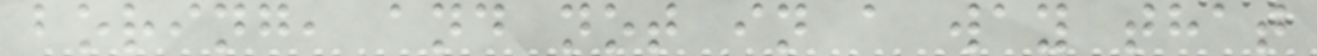boring, and not in a way that
